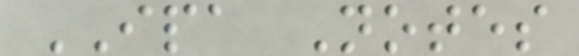IPA Notes
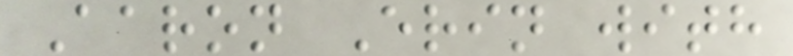Aaron Erin with
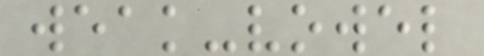weak-vowel
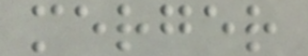merger
